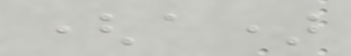(a)
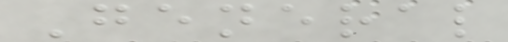General
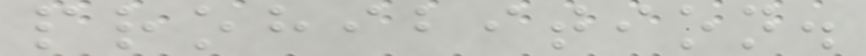prohibition.
